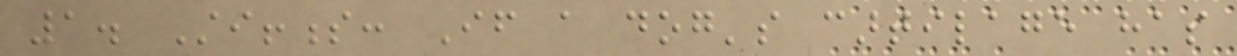1. Stiffness: If a dog's cartilage has
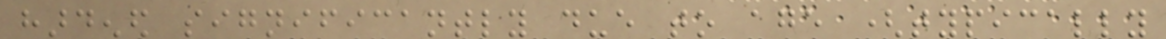hardened significantly due to age (typically
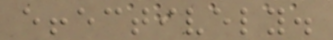effectively.
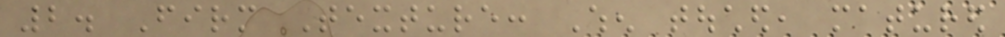2. Firm Texture: When touched, matured
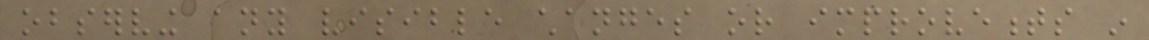observing any visible changes or improvements in
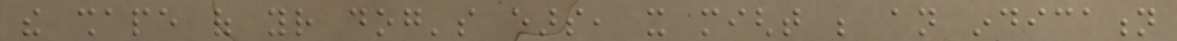the shape of your dog's ears, it might be an indication
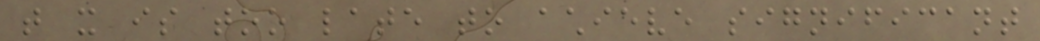that it is too late to achieve significant
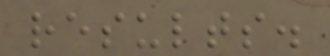results.
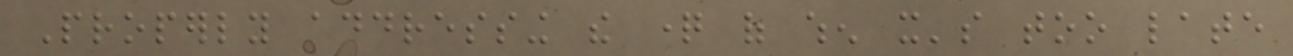Properly addressing the question of when it's too late
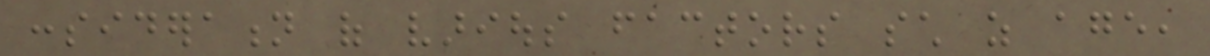consideration of various factors such as age,
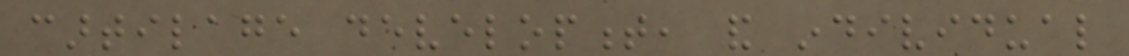cartilage development, and individual
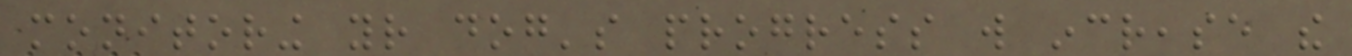monitoring your dog's progress will increase the
